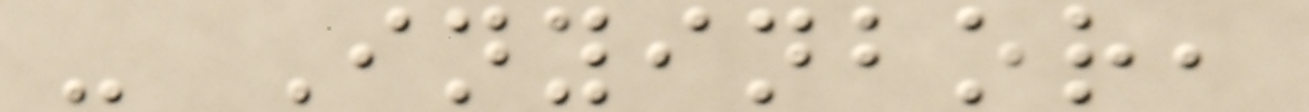- Inyinbor,
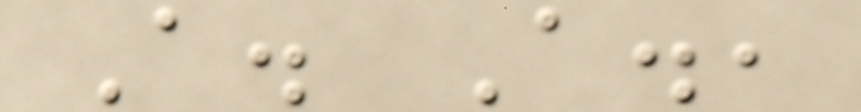A. A.,
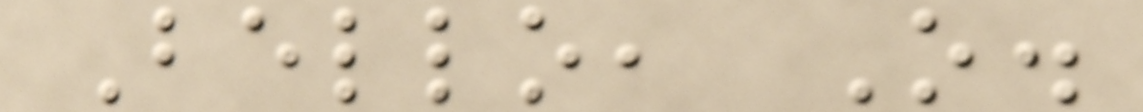Bello, O.
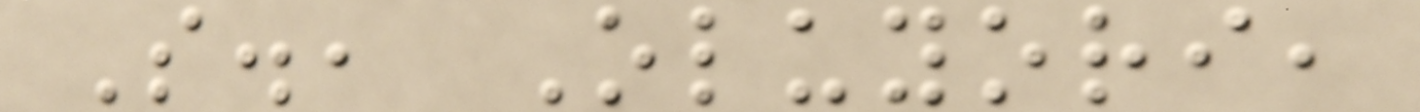S., Oluyori,
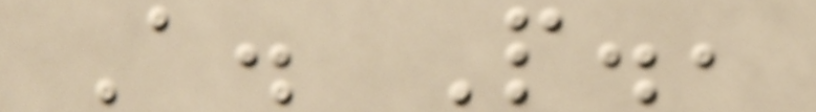A. P.,
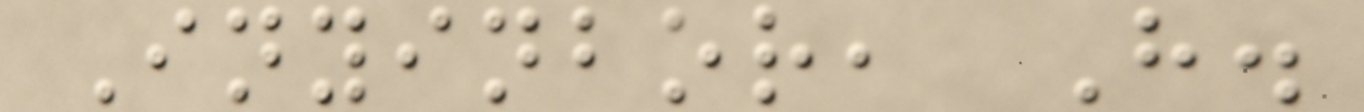Inyinbor, H.
